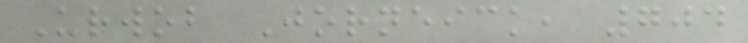Urwob Jorneick, 704
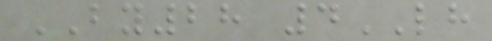BY28 4LH
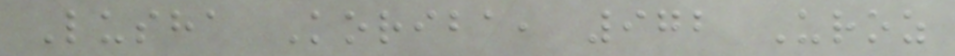Lusha Koriba, 972 Uroz
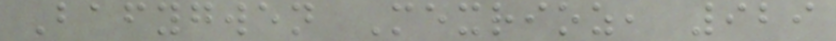Bafygwen Mexrioz, 929
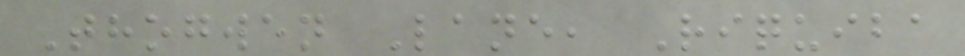Thogwen Lane, Riquiba
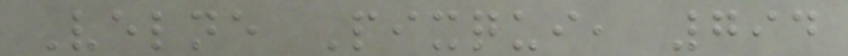Velne Pixqui, 794
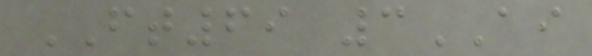FT69 3AI
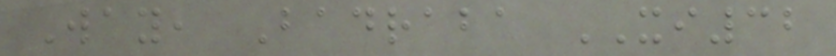Way, Badraba XI32
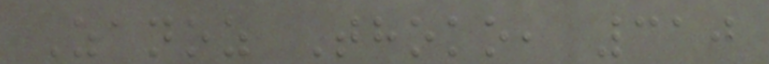Zanoz Thoko, 310
